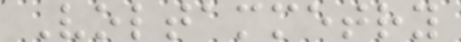Voltammetry
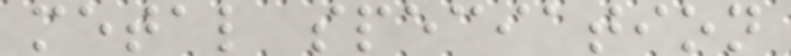metal speciation
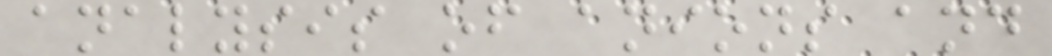analysis of anions and
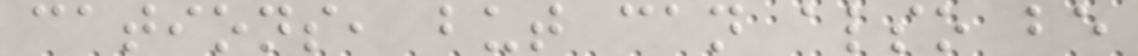cations, but can also be
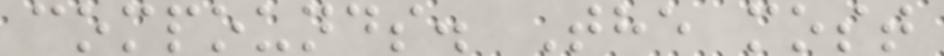compounds. The most
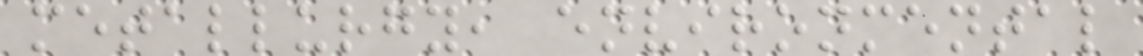metallurgy, environmental
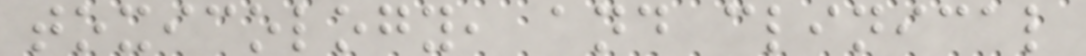toxicology, and clinical
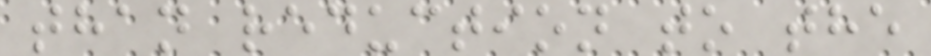than reduction to the
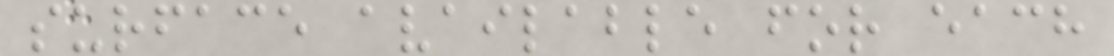surface available for each
